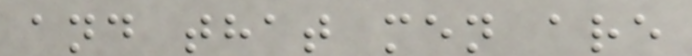and that men are
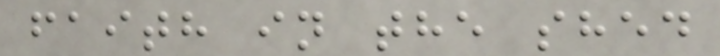faith in the shed
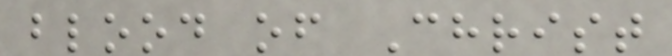blood of Christ
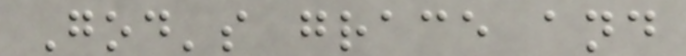God's grace and
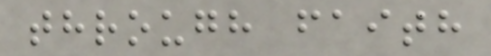through faith
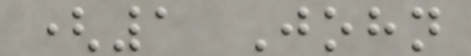(1 John
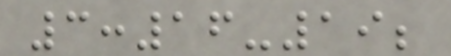3:16-19;
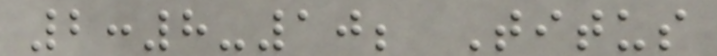2:8-10; Titus
